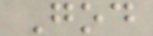God
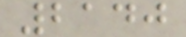2140
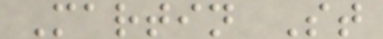Martin St
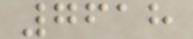7618
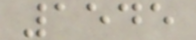1545
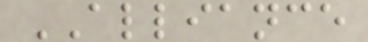ALLIANCE
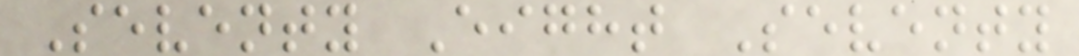Seventy Eight Seventy
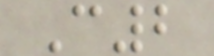C2
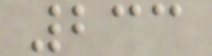233
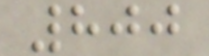800
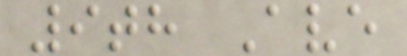9th Ave
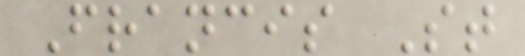Francis St
